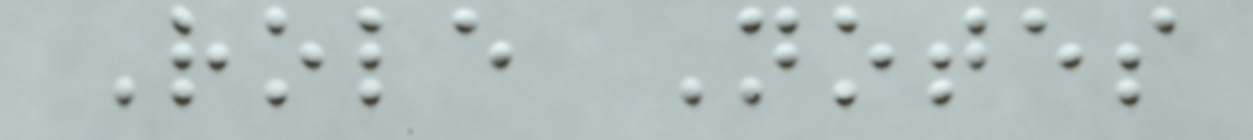Role Notes
